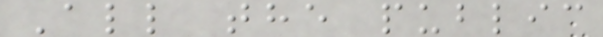All the public
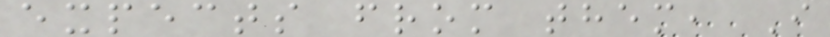expects from them, I
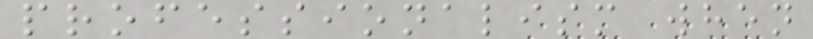professionalism when
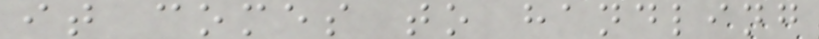it comes to handling
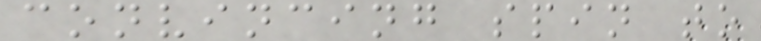convincing spin to
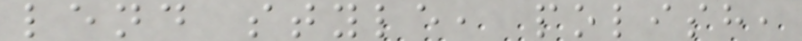lend style, polish,
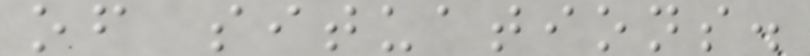of situations.
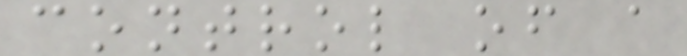control of a
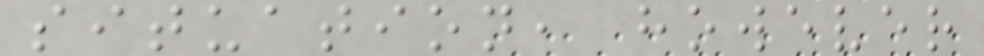situation, however
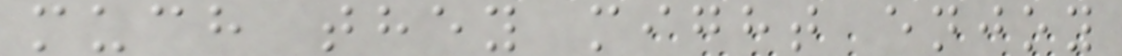much they might enjoy
